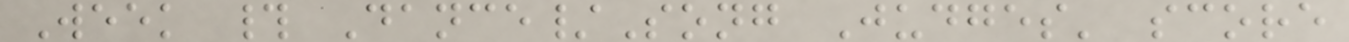Week # Dance/Song Judges' score
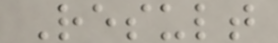Result
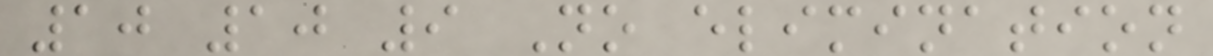10 10 9 No elimination
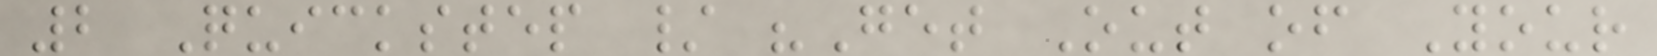2 Quickstep / "Get Out of Your
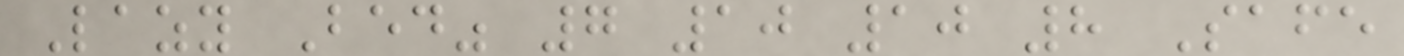Lazy Bed" 7 10 10 8 Safe
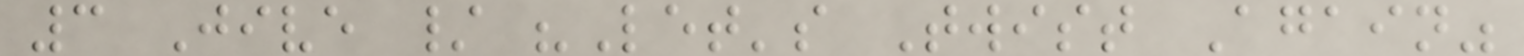3 Jive / "Let's Twist Again"
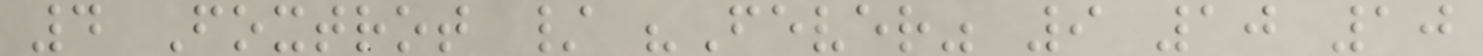4 Foxtrot / "Fever" 9 10 10
